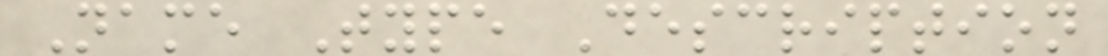Name Type Description
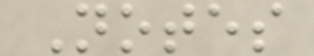Notes
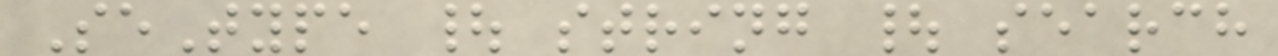SeType | string | search
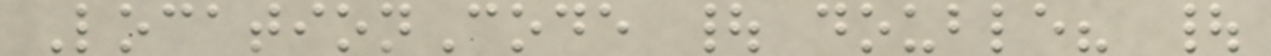LocationCode | double? |
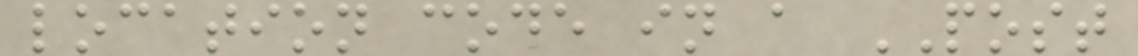location code in a POST
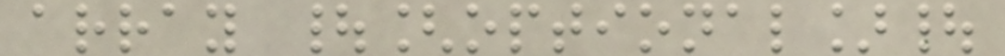array |[optional]|
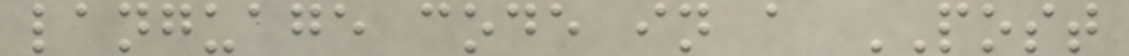language code in a POST
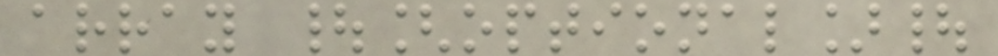array |[optional]|
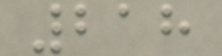218
